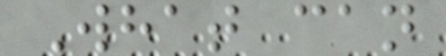What can
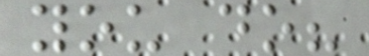you do?
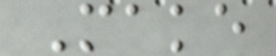Make
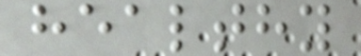healthy
